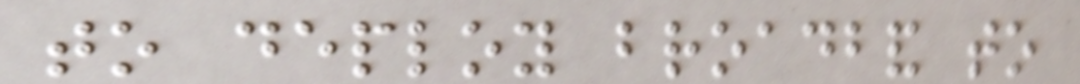to deploy broadband to
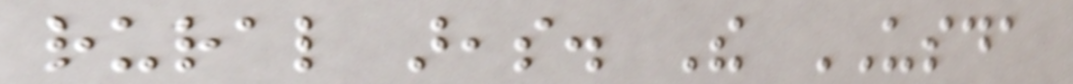rural areas. The USDA
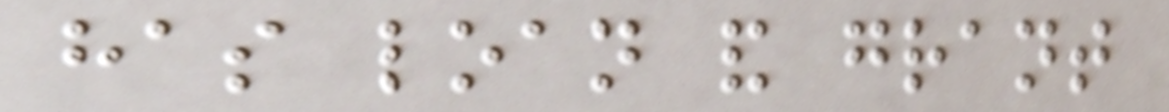has loan and grant
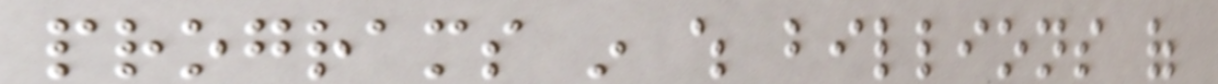programs in which billions of
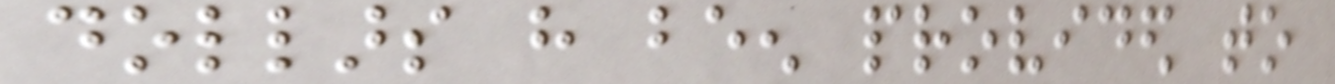dollars have been provided to
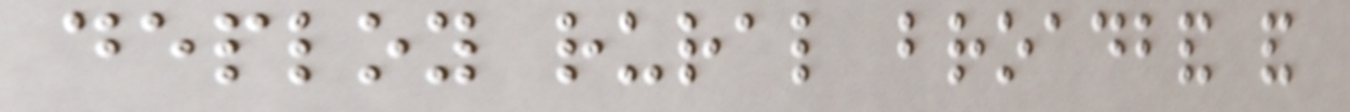deploy rural broadband and
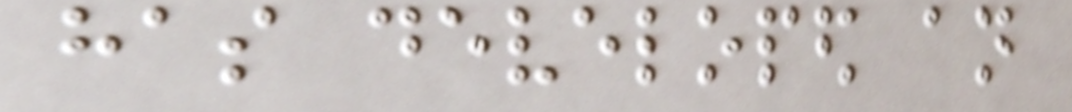has developed an
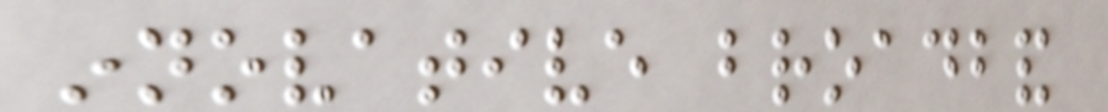innovative broadband
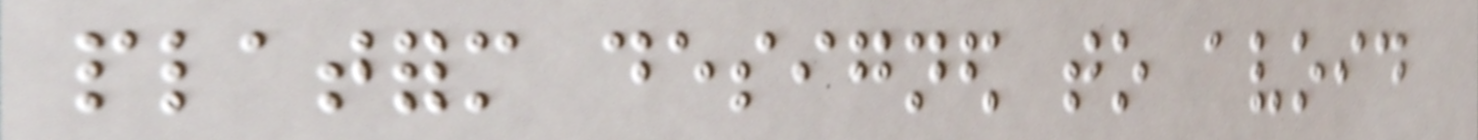platform designed to avoid
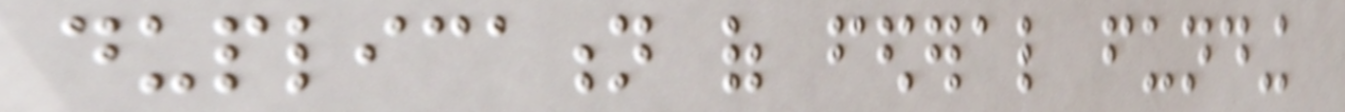duplication of federal funding
